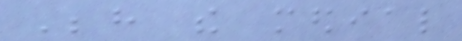Behind the medial
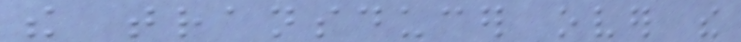the transducer over the
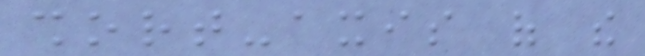short-axis of the
